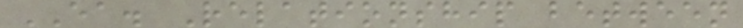EA. Relationship between
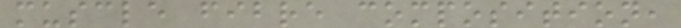muscle fibre composition,
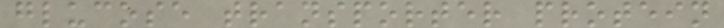glucose transporter protein
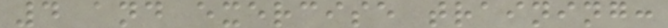4 and exercise training:
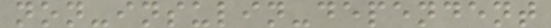non-insulin-dependent
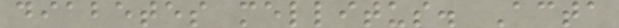diabetes mellitus. Acta
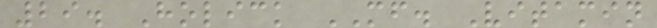29. Holick MF. Vitamin
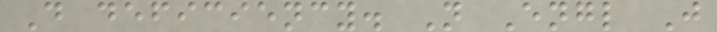D deficiency. N Engl J
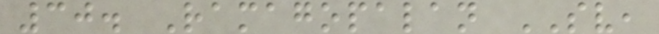30. Ramagopalan SV,
